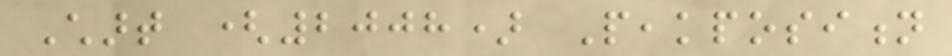Chart (2008) Peakposition
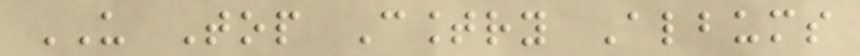US Top Country Albums
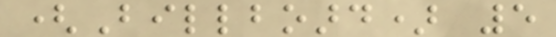(Billboard) 5
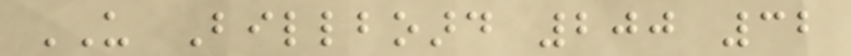US Billboard 200 32
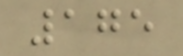175
